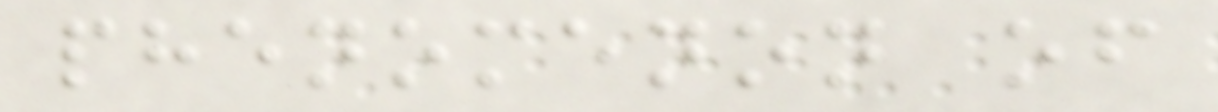phenomenon of
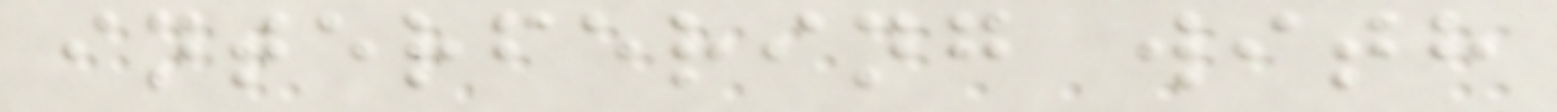interfering with
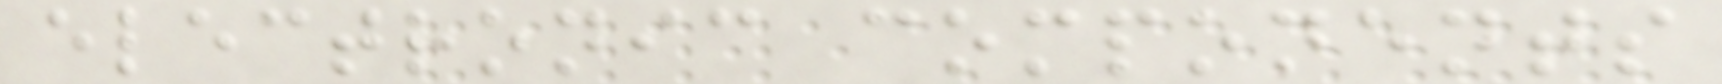electronic components
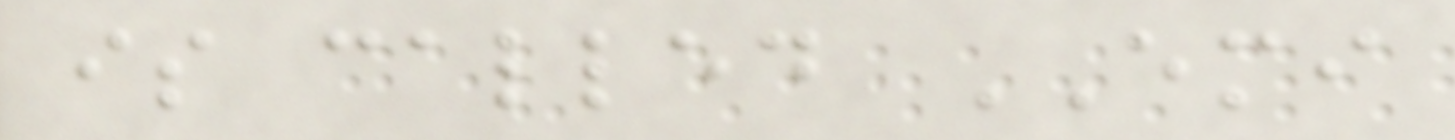is called EMI
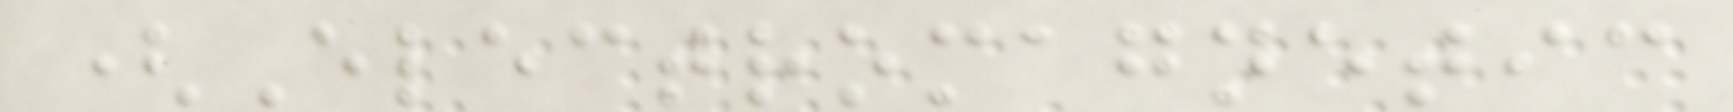(Electromagnetic
